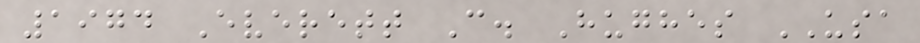1974 Everett C. Hughes USA
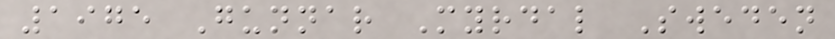1975 Gunnar Myrdal Sweden
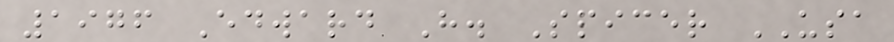1976 Edward H. Spicer USA
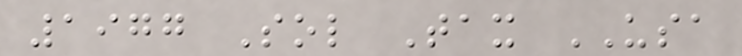1977 Sol Tax USA
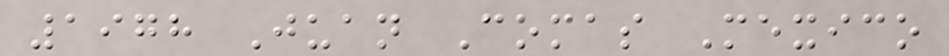1978 Juan Comas Mexico
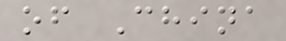of China
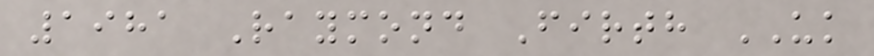1981 Raymond Firth UK
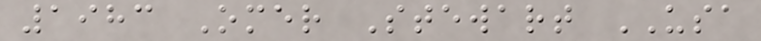1983 Omer Stewart USA
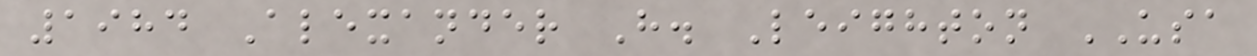1984 Alexander H. Leighton USA
